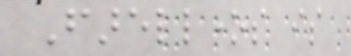Farellones is
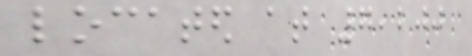located at 7,200
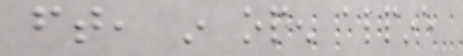ft, in open alpine
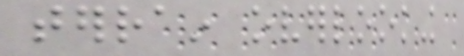terrain overlooking
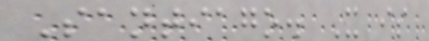Santiago. It is
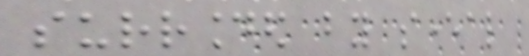surrounded by several
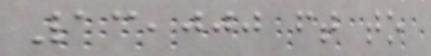13,000 ft to
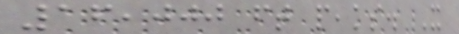16,000 ft peaks. It
